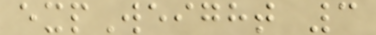expWeight 3
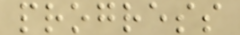progress
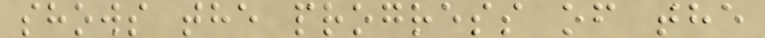shows the progress of the
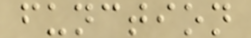function
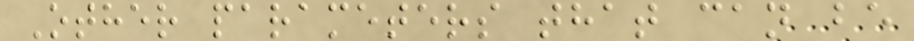Other parameters that can be
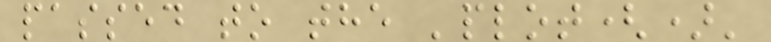passed to the 'plot()'
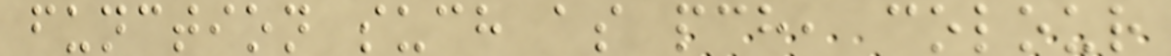function such as pch, colour
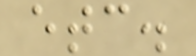etc.
